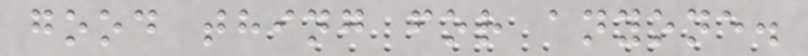good thing for anyone.
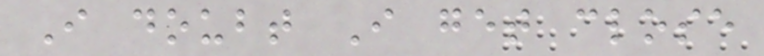I doubt I get close
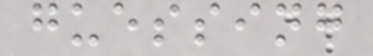guessing
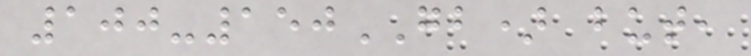100-150GB) but,
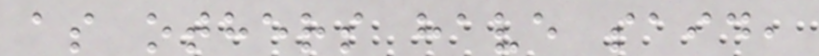as others have said,
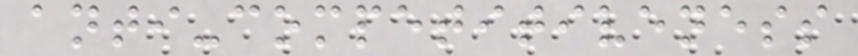anti-competitiveness
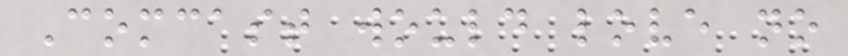Comcast would love no
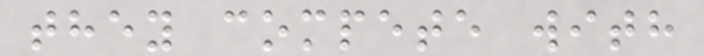they compete with
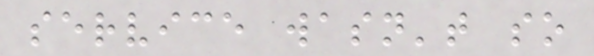service wasn't so
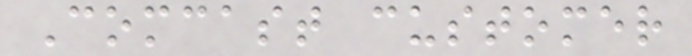Comcast customer
